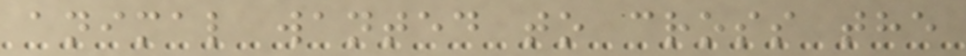animal wanted to cross the
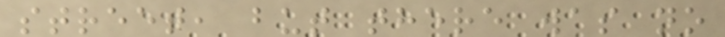street, but there was no
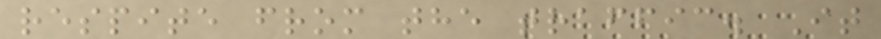respite from the traffic. It
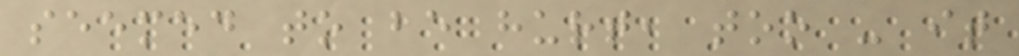seemed to be hurt, too - it
